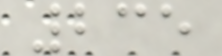235
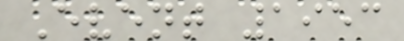Event 1953
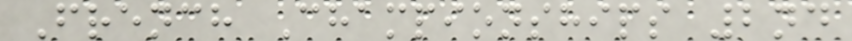French Championships 2nd
